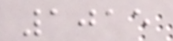1015
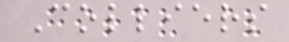Colliers
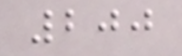200
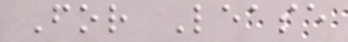For Lease
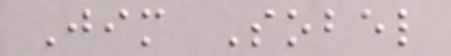Jim Sobel
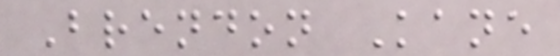Brendon Kane
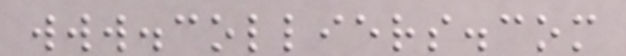www.colliers.com
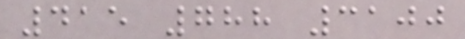415 788 3100
